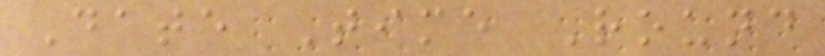Date Time Round
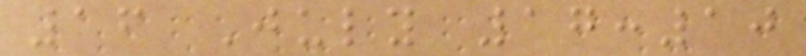16 July 17:10
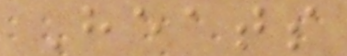Heats
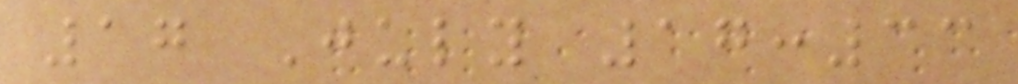17 July 17:33
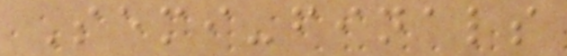Semi-finals
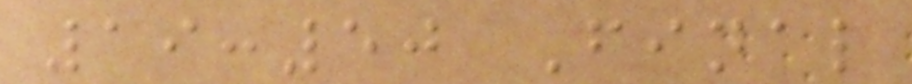19:50 Final
